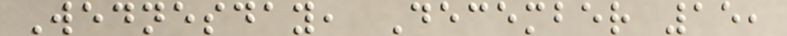Wednesday, December 15,
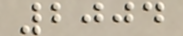2004
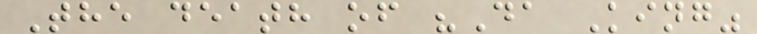The death of "Da King"
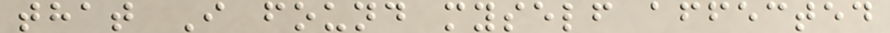that I found myself affected
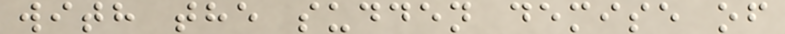with the sudden demise of
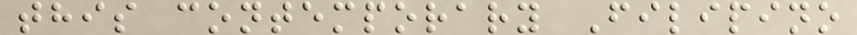this contemporary Filipino
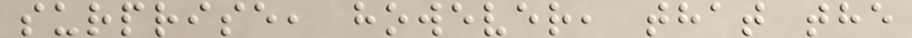surprise, however, that the
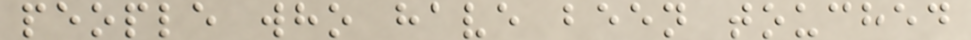people who have been touched
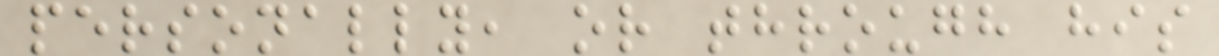personally, or through his
